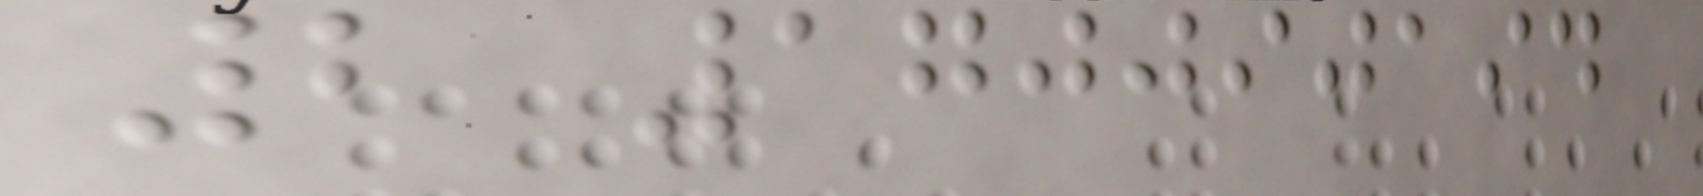2 170090194
